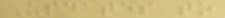Updates to
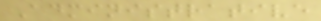Administrative
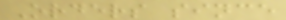Orders since
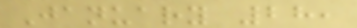January 28,
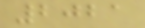2021
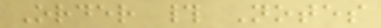Order # Notes
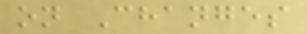on Changes
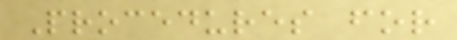Procedures for
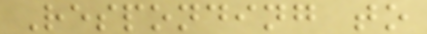Responding to
